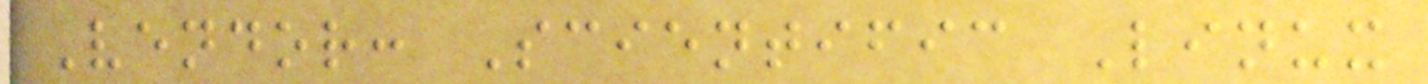Vendor: Scientific Linux
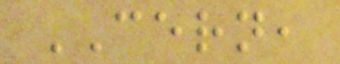CERN,
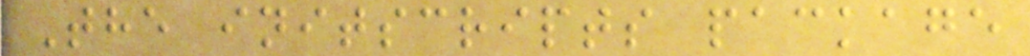The initscripts package
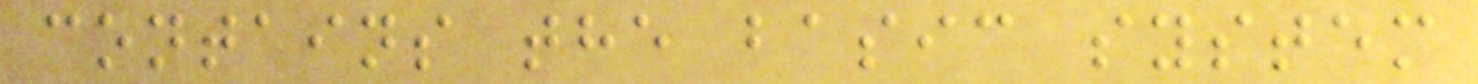contains the basic system
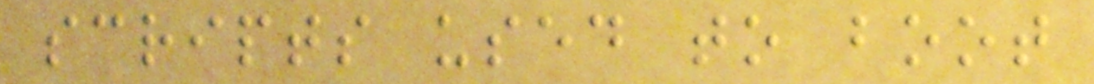scripts used to boot
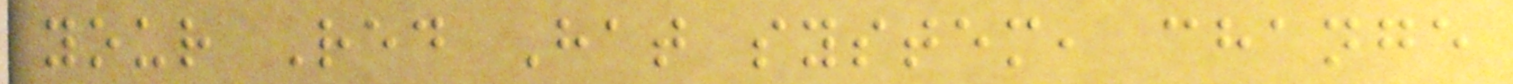your Red Hat system, change
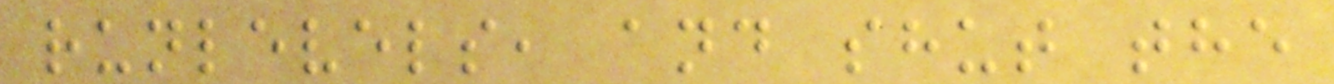runlevels, and shut the
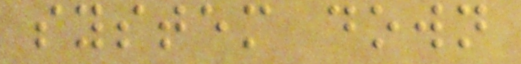system down
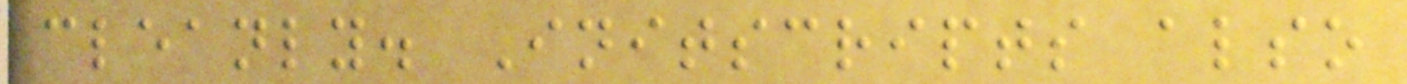cleanly. Initscripts also
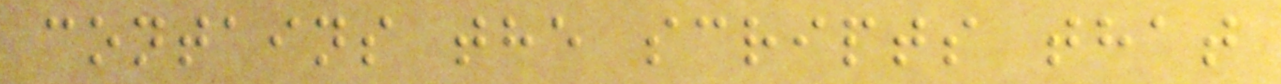contains the scripts that
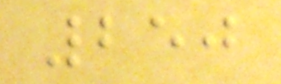250
